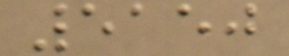5150
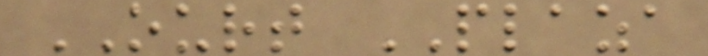OURT PLAZA
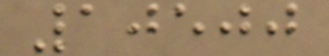10500
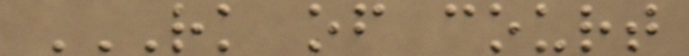RK OF COURT
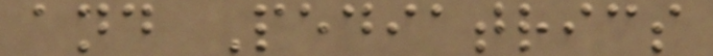and Pediatrics
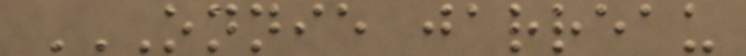ONNIE JARREAU
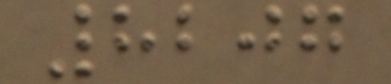8207
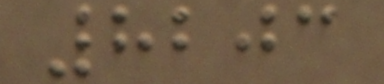8203
